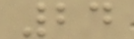24
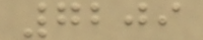7209
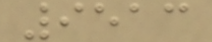9513
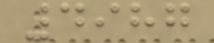4987
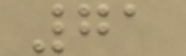71
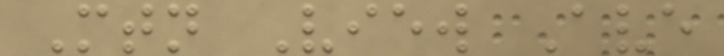Mtn View Ave
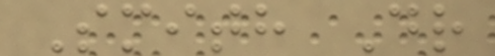Smith Dr
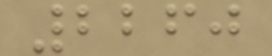2260
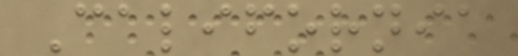California
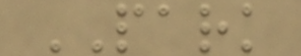PARK
